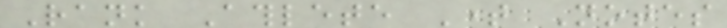Rank Athlete Time Notes
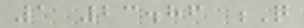1 23.86 Q
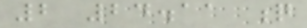2 24.11 q
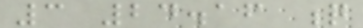3 24.16 q
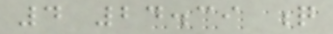4 24.39 q
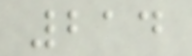214
